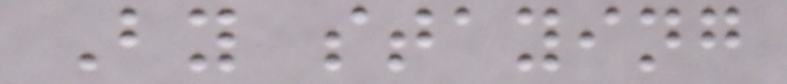By staying
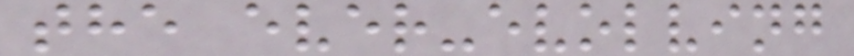the ever-evolving
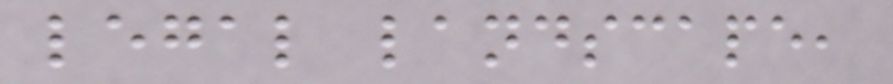legal landscape,
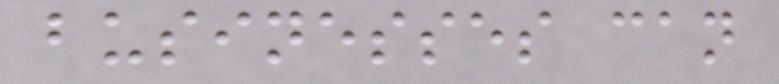businesses can
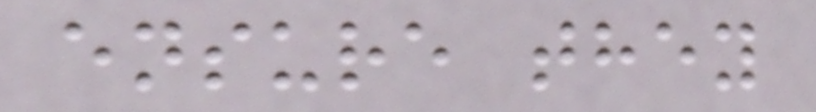ensure they
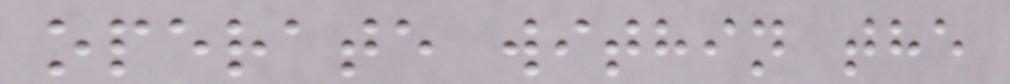operate within the
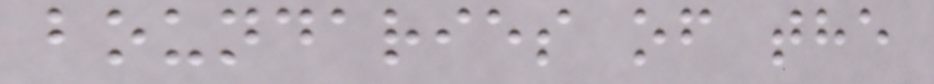boundaries of the
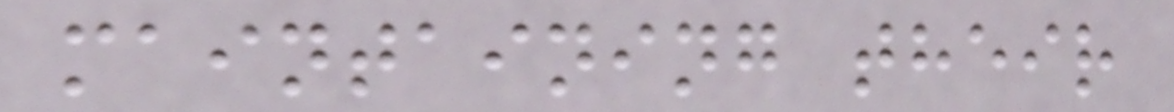maintaining their
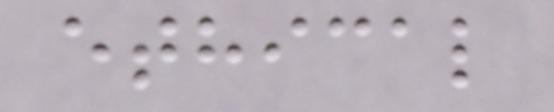ethical
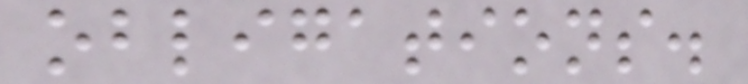obligations.
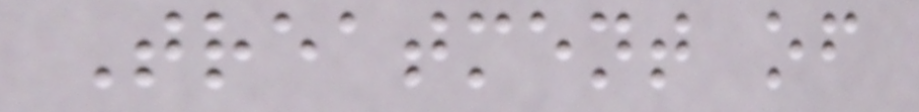Treatment of
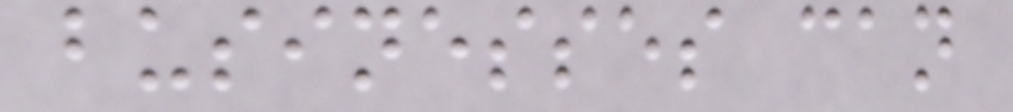businesses can
